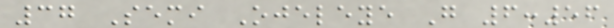37 Semi Ojeleye G 6:56
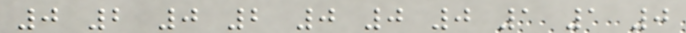0 2 0 2 0 0 0 1 1 0
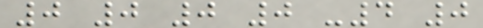0 0 0 0 -4 0
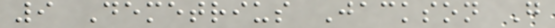9 Demetrius Jackson G
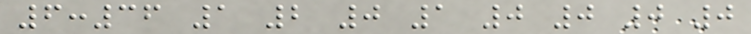6:36 1 2 0 1 0 0 0 0
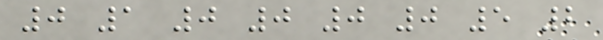0 1 0 0 0 0 5 2
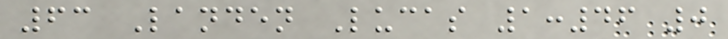63 Landen Lucas 1:46 0
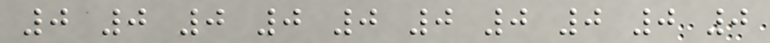0 0 0 0 0 0 0 0 0 0
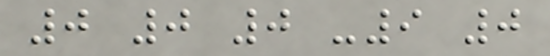0 0 0 -9 0
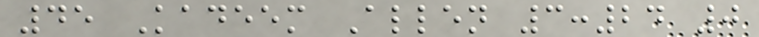45 Kadeem Allen 3:24 0
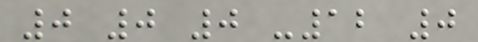0 0 0 -12 0
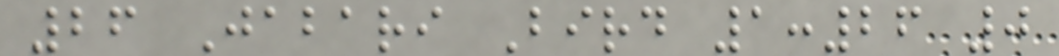26 Jabari Bird 1:26 0
